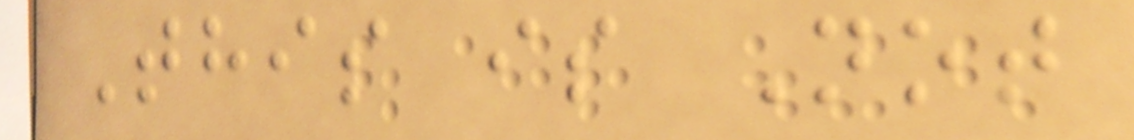This is Not
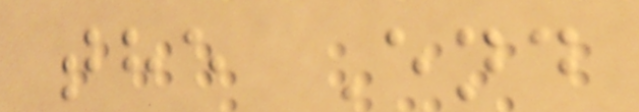the End
